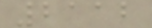2112
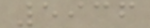5936
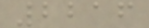2216
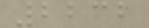2232
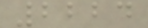2224
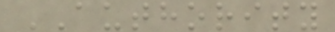AUTHORITY
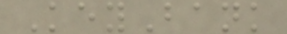KeyBank
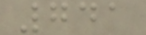741
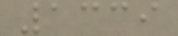1339
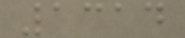1314
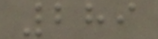289
